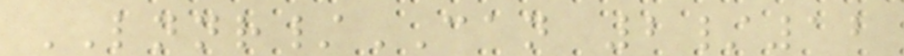LNNR/CAN 2/12
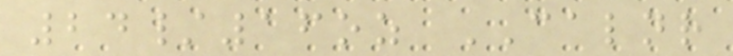24/16oz CALNR
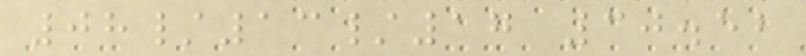08/13/17 30.52
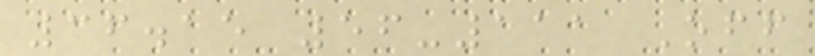36.15 56-111 Off
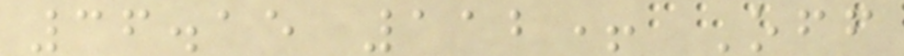36.15 112+ Off
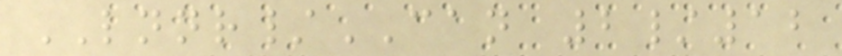LNNR/CAN 2/12
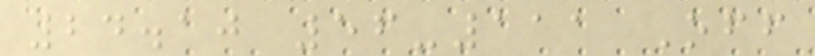24.10 56-111 Off
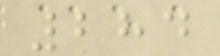284
